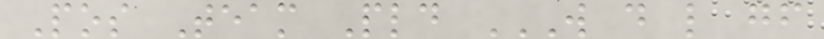Pos Team Pld W D L GF
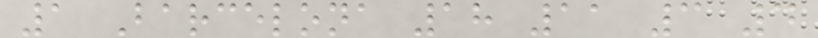1 Barcelona 18 11 3 4
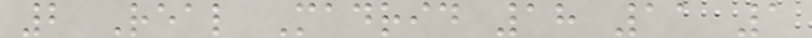2 Real Madrid 18 11 1
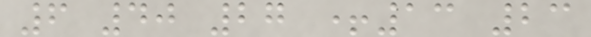6 40 27 +13 23
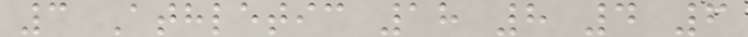3 Athletic 18 8 4 6
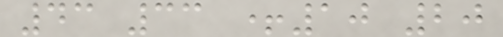43 33 +10 20
